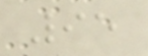95
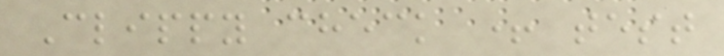Clippy check + test
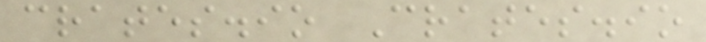crates.io Crates.io
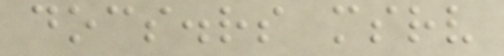docs.rs msrv
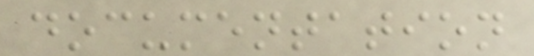documentation
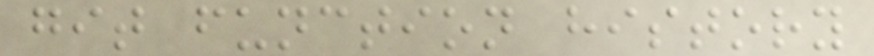git function history
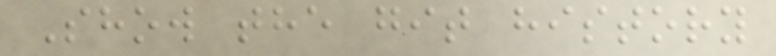Show the git history
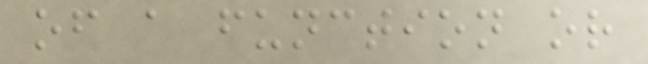of a function or
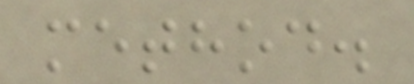method.
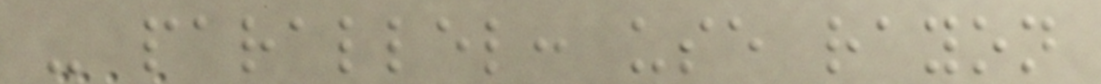- parallel: use rayon
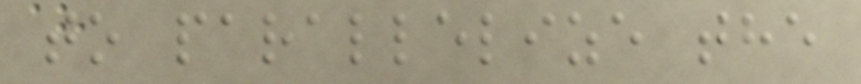to parallelize the
